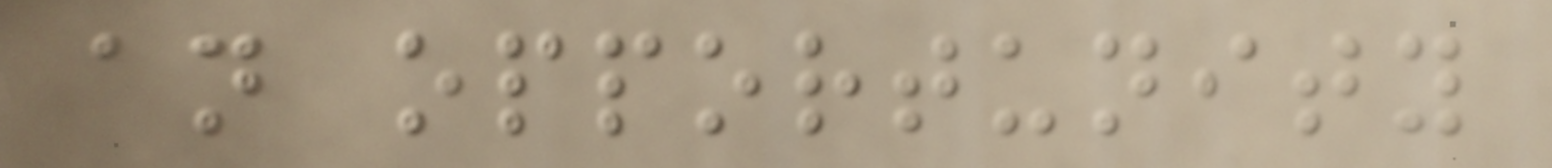an opportunity
